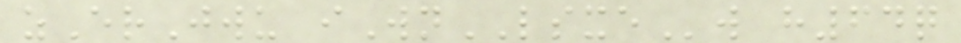zErJwu iWnLSXEw h64q
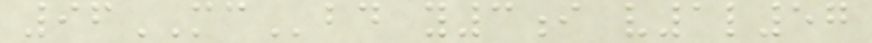96MCbd y3i v1l57
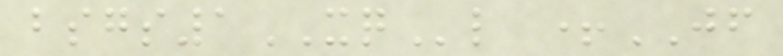bsgs1XQl +JF
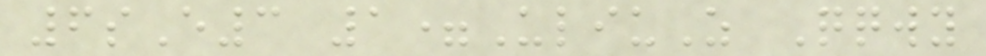6sE3 1=UliuZ Qqwy
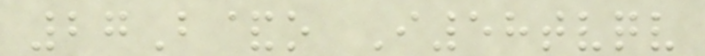27B&o I58tvqv
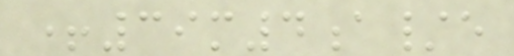+39m4a/e
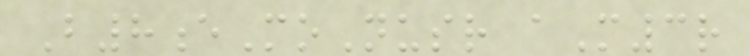B8eMoNusr aM3r
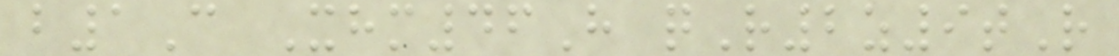b1C Xhm46H qR2z9tR
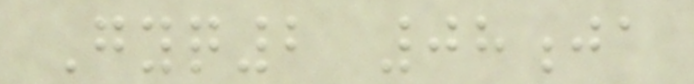Gyq2 08ja
